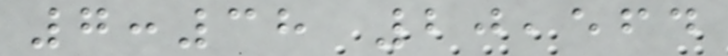7:38 20,564
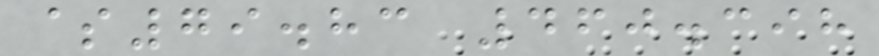$79.83 460.398
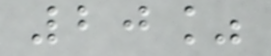20%
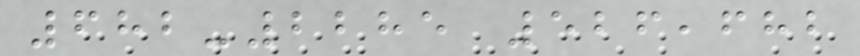682-2285 526,682
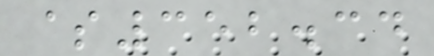$352.34
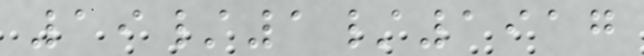19/1/1917
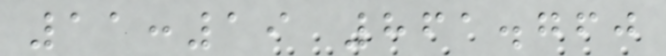11:19 861.760
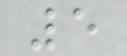5
